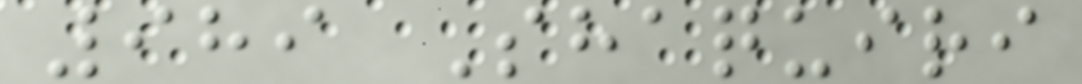989 Shaquiri
